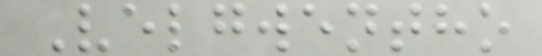Velgwentho
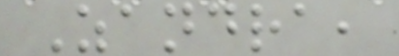Zandra,
